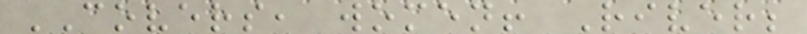COVERS, women! River;
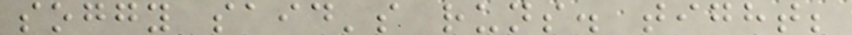soggy said's runs. tight;
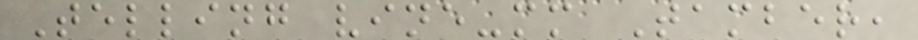Telling vine-mm Tamber,
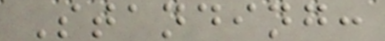Standing:
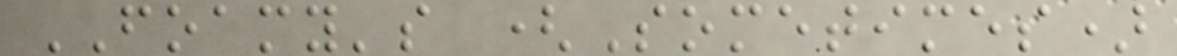FOAMY's (Sometimes)
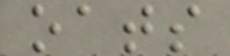oats
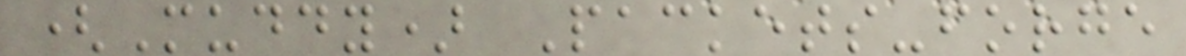(Muddy) Packets-forge
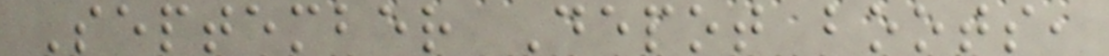September Depot boots,
